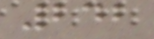242
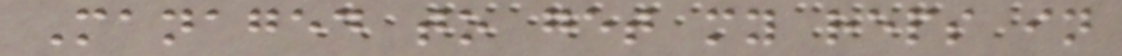Managed to get my reps in
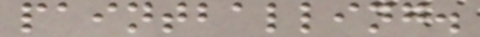paintballing.
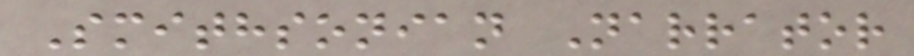Smithsonian Narrator
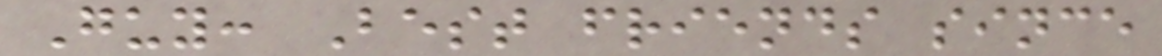Guy: Best friends since
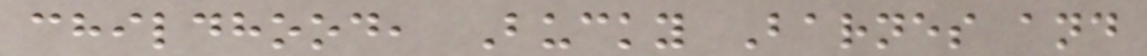childhood, Bucky Barnes and
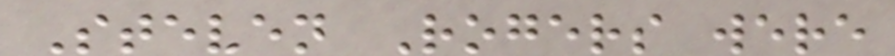Steven Rogers were
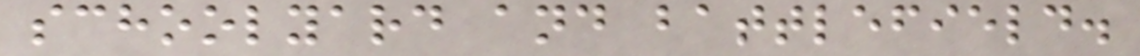schoolyard and battlefield.
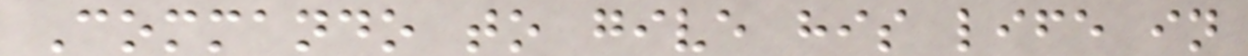Commando to give his life in
